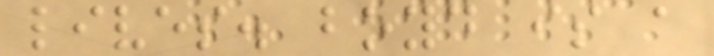lives. boyd is a
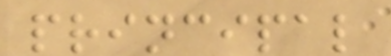principal
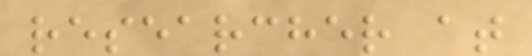researcher at
